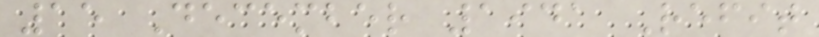15 December 1941 Refit
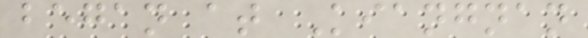began at Kiangnan
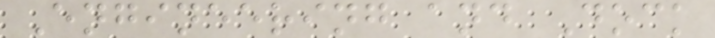Engineering and Dock
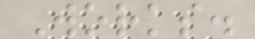Works.
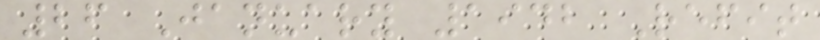26 January 1942 Refit
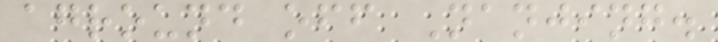aground off Nanjing.
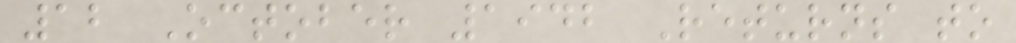12 October 1942 Returns to
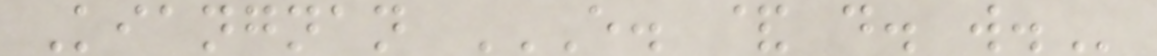Kiangnan E. & D. W.
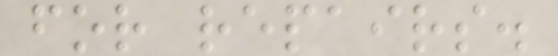for repairs.
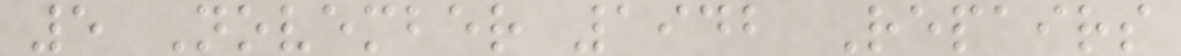5 November 1942 Repairs
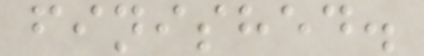finished.
